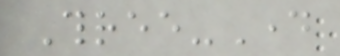Three-Day
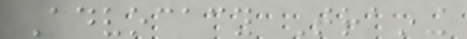Advocacy Training
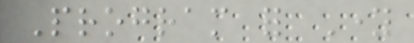Program for Young
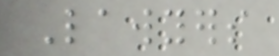Lawyers
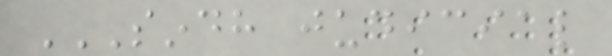SINDH JUDICIAL
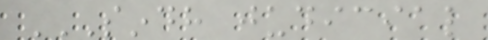SINDH JUDICIAL
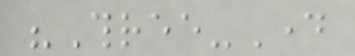"Three-Day
